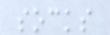socks
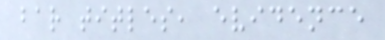bar titles, evidence
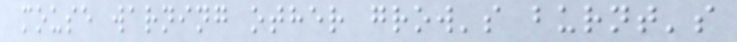mouse warning other grow's burnt's
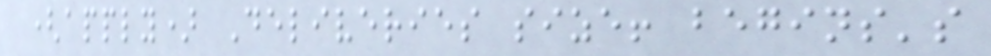(apply) Deliveries size! begins's
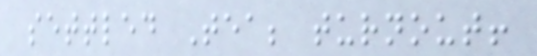settled Tea; turnout!
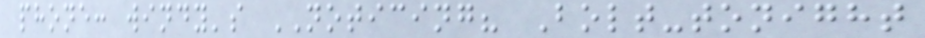phone: windy's NOTICING? Bolt-tonight
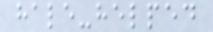hale-helped
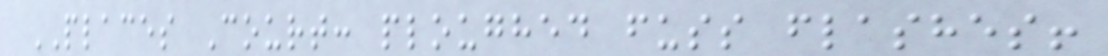PLACES Court: ploughed fuss flashes!
